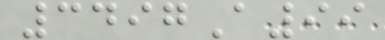3497A99
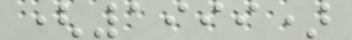(1999)
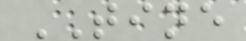TINE
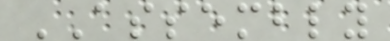ASSEMBLY
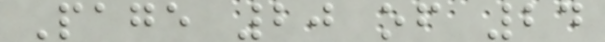Page 20 of 24
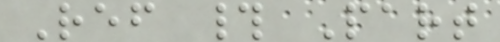Ref # Part
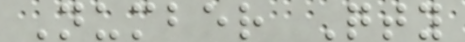Number Qty
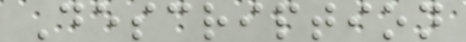Description
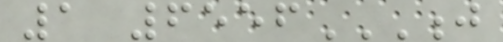1 6556J
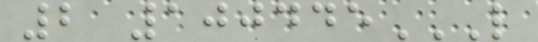2 100445L
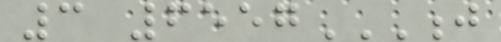3 6557J
